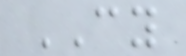CY
